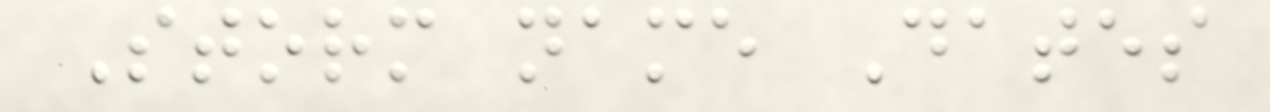Storm name Dates
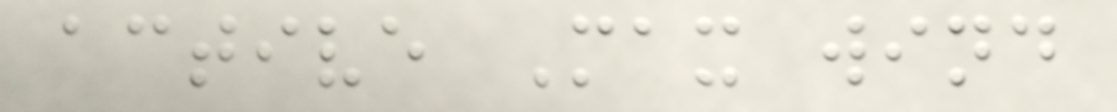active Max wind
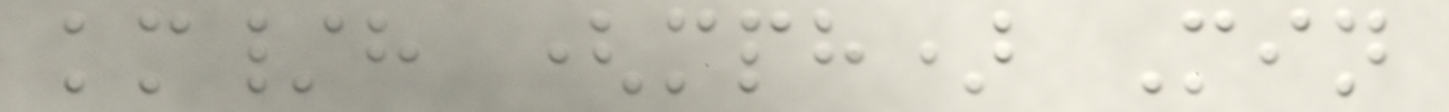km/h (mph) Min
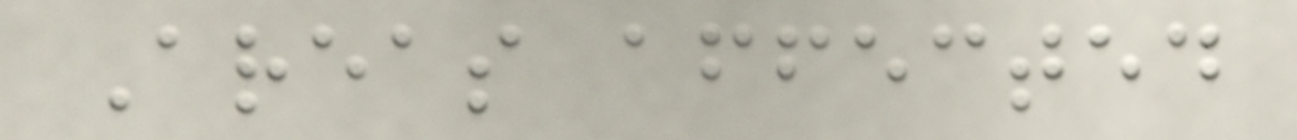Areas affected
